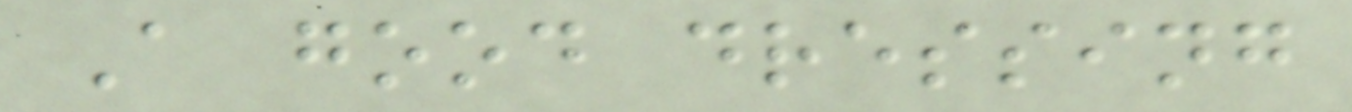A good dressing
